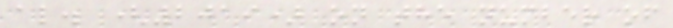al. (2019) on the number of
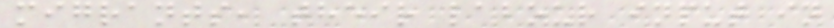migrants, their labour input in
